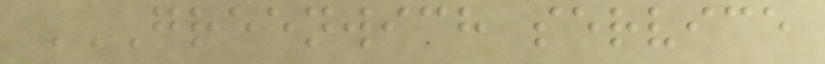GREENWICH SERVICE
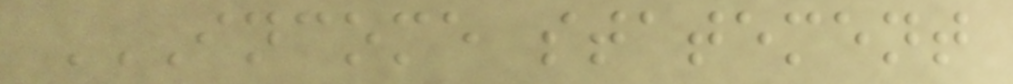INCOME STATEMENT
